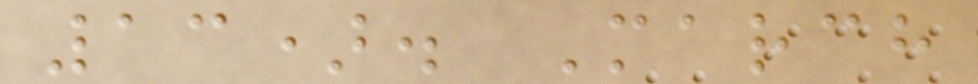13). March
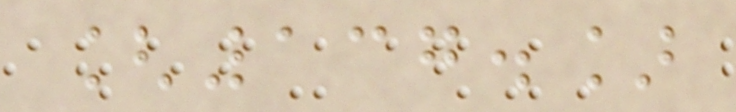[137.]
